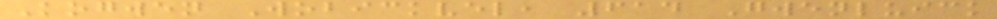Kogwen Wobickvel, 614 Gwenluick
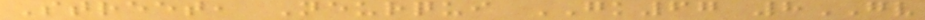Street, Neurqui GK67 8GV
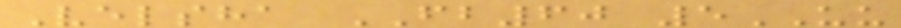Velsha FB60 5UU
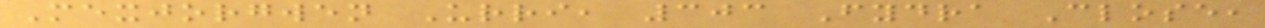Mexjorgwen Urri, 303 Fydra Close,
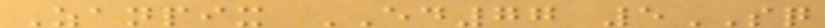Zanpix ED77 5SQ
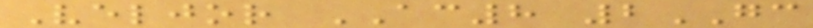Veljor AC8 2GC
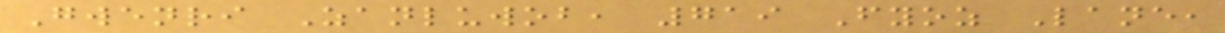Gwenri Zanluwob, 719 Fyoz Lane,
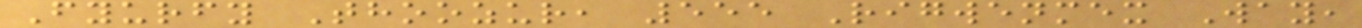Fyurfy Thoozur, 555 Rigwenmex Way,
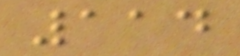114
